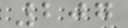207
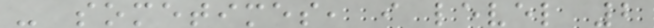- sometimes, i level 2
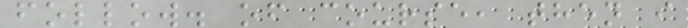follow. of course, then i
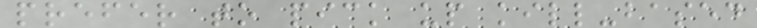prefer to pick up kill-based
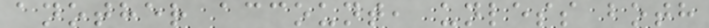another account, unless both
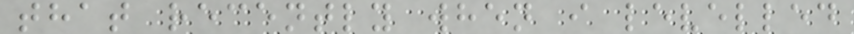that recently when i levelled
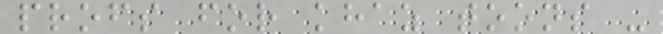profs for khaz toons -
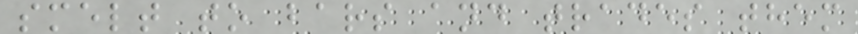smelt to bars and trades them
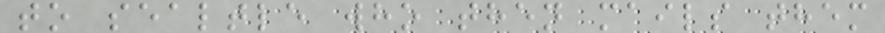to sealtle who then mails them
